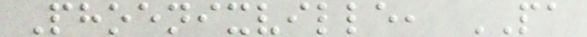Phoenixville, PA
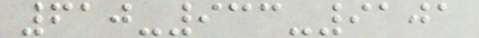610-933-9101
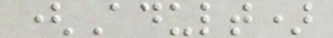(Adult)
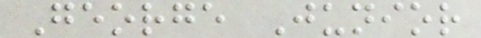George Junior
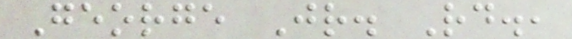George Jr. Rd.,
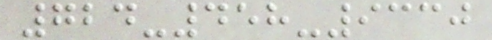724-458-9330
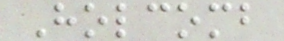Holcomb
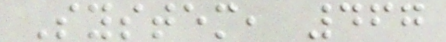System, 467
